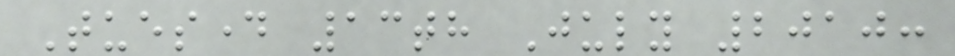Tuesday 13th July 2010:
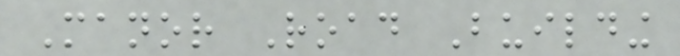Manor Road Building
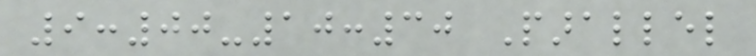9:00-10:30 Parallel
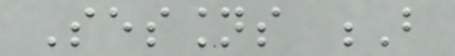Sessions B
